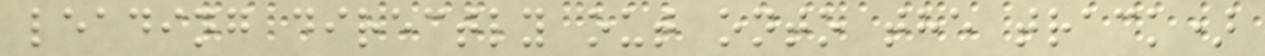leading directly out onto the track)
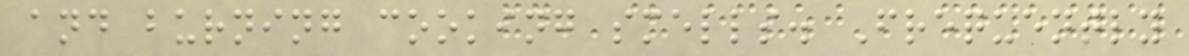and burning cooking smells. Frequently
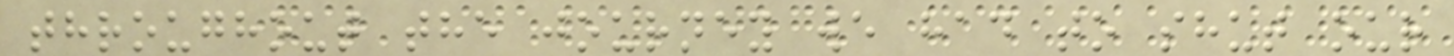throughout the journey we had to shut our
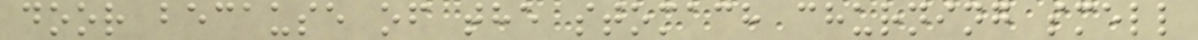door because of the stomach churning smell
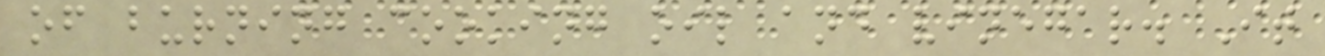of burning cooking oil and vinegar. It
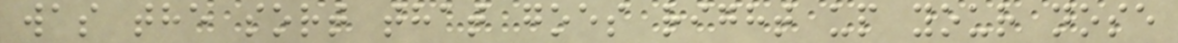was the sort that goes right up your nose
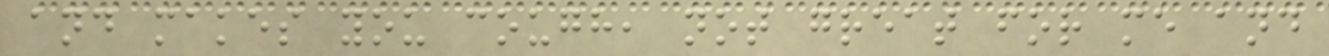and makes you cough, not great for me and
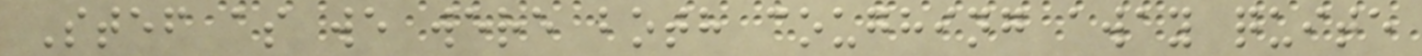Stef as we were both coughing away quite
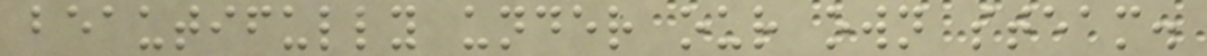beautifully under our own steam.
